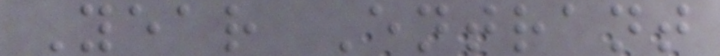Year Entrant
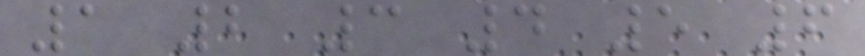1 2 3 4 5 6
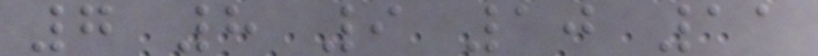7 8 9 10 11
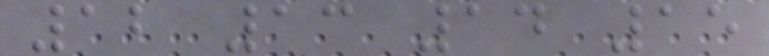12 13 14 15
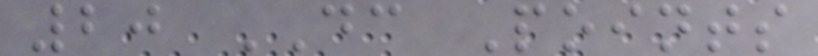20 DC Points
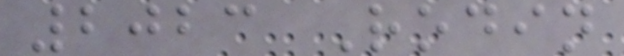2023 Rodin
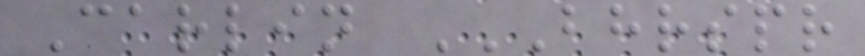Carlin BHRSPR
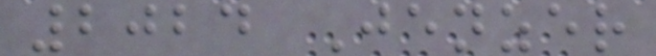2024 Jenzer
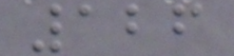126
